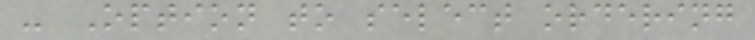- Option to select ordering
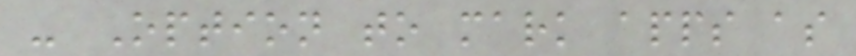- Option to mark apps as
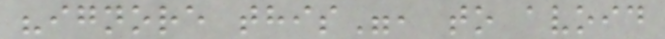"ignore this", to avoid
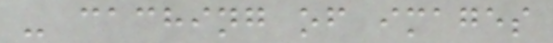- caching of images
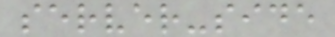server-side
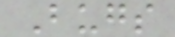Bugs
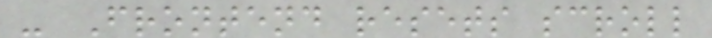- Frontend resets scroll
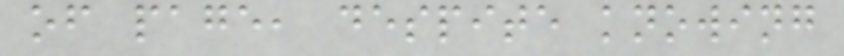of page, despite knowing
